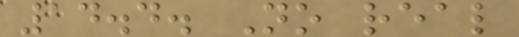14.4. No real
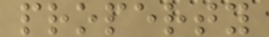property
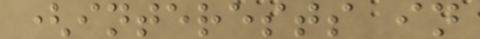(interests in
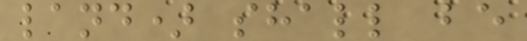land) shall be
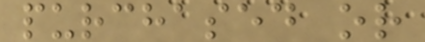purchased or
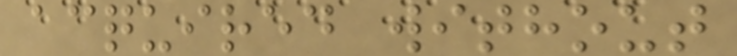acquired without
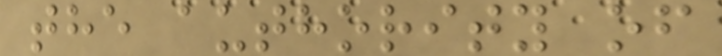the authority of
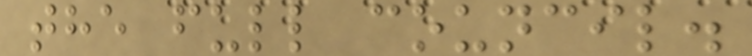the full council.
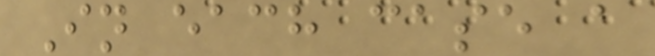In each case a
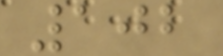102
